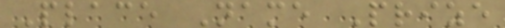Place Name Prize
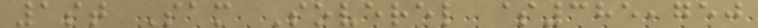1st Sam Soverel $385,750
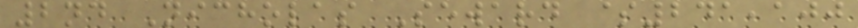2nd Nicholas Seward $241,100
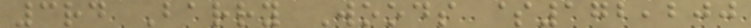3rd Barry Woods $172,200
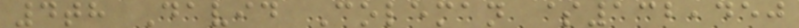4th David Coleman $132,450
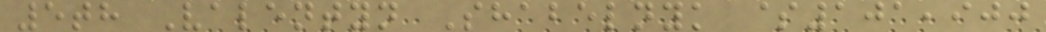5th Valentyn Shabelnyk $101,900
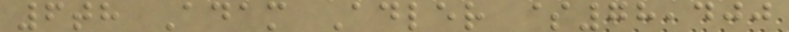6th Adam Adler $78,400
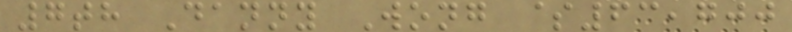7th Danny Wong $63,700
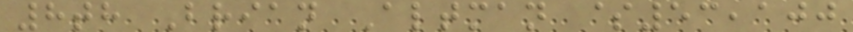8th Brian Altman $53,100
